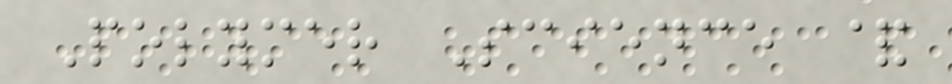Polymer Science &
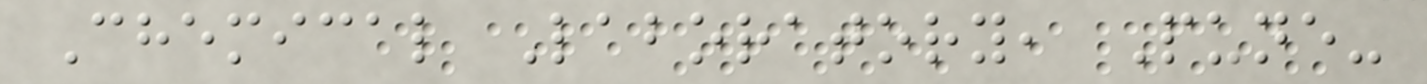Chemical Laboratory, Pune-
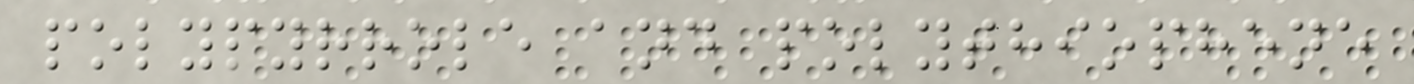polypyrrole and polythiophene
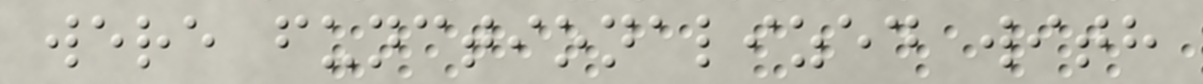were functionalized with
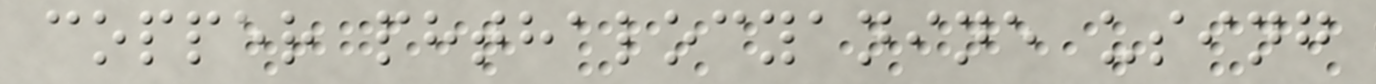copper phthalocyanine using
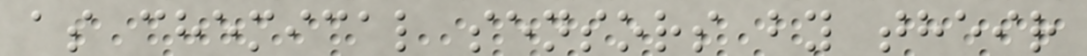as chemical sensors by their
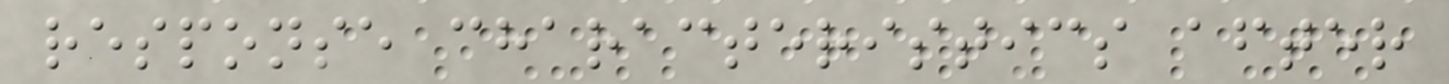response characteristics after
